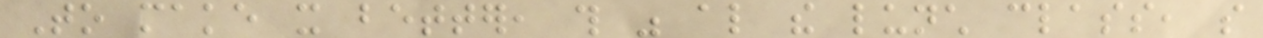To make it better, this was also the lunch class, so
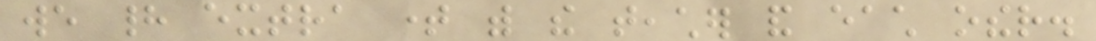we had extra time with the teacher and each other.
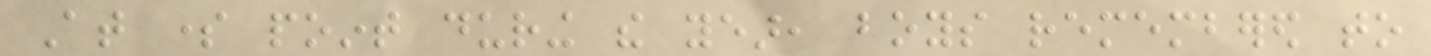At some point during the year, boys remembered to
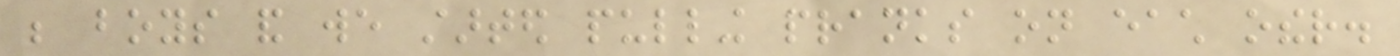be boys and we started pulling pranks on each other.
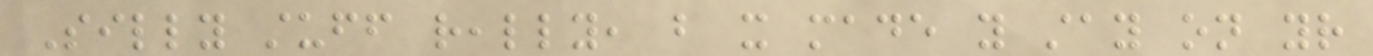Silly stuff really, but it made you stay on your
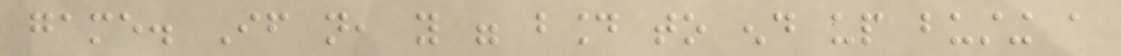game. If not, you were bound to end up busting a
